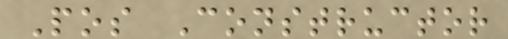Pos Constructor
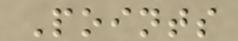Points
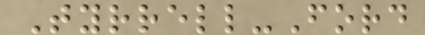Tyrrell-Ford
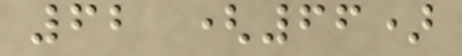62 (66)
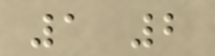1 2
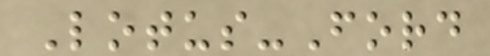Lotus-Ford
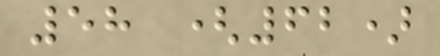58 (62)
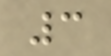3
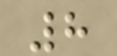8
